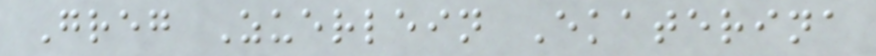Greg Zuerlein Ekaterina
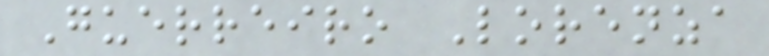Guerreiro Lorenza
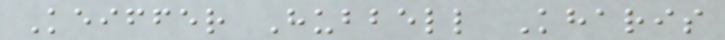Keiffer Hubbell Kharis
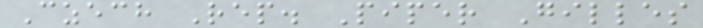Czech Rep. Piper Gilles
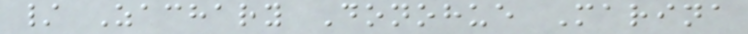/ Zachary Donohue Marina
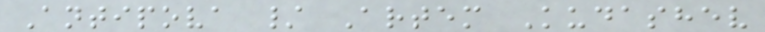Antipova / Artem Kudashev
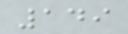149
